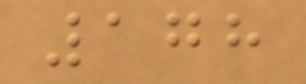178
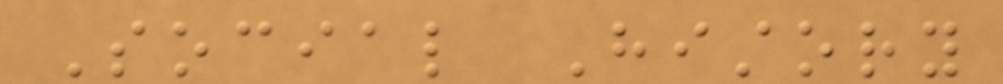Social History
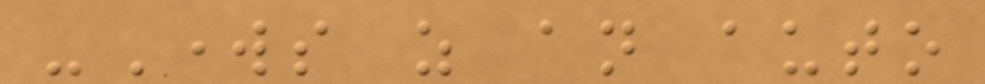-Works as an auto
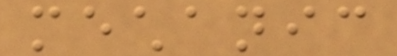mechanic
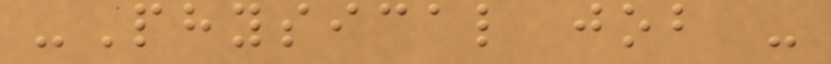-Physical job -
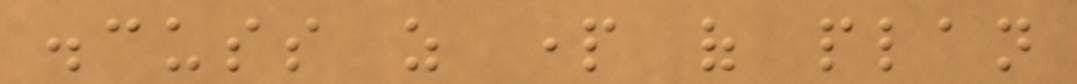discuss as part of plan
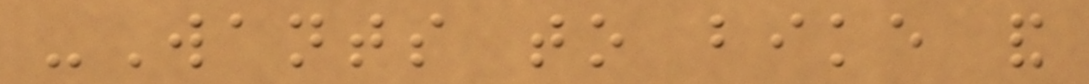-Wants to bike and
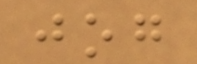jog
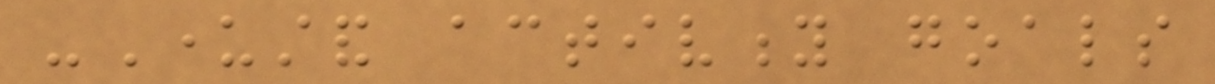-Understand activity goals
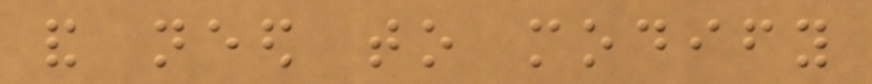and need to modify
